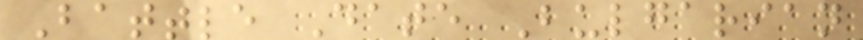Battle Date Bulgarian
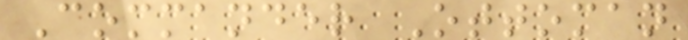Commander Ottoman
